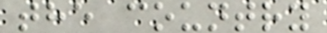the country
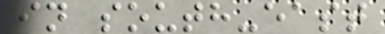in south-east
